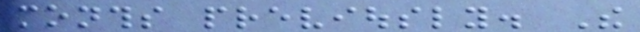months previously. The
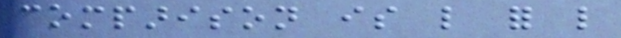comparison is like for like
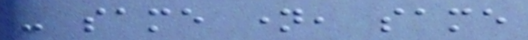- same name, same
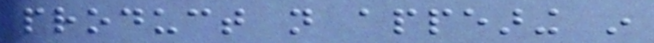product not appearing in
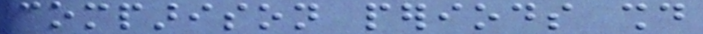comparison periods should
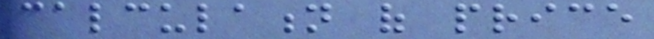calculation of price
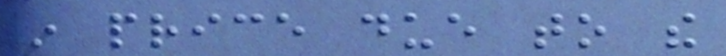in price due to the
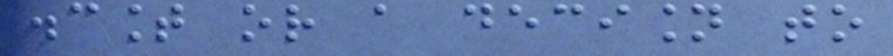discount or a decision to
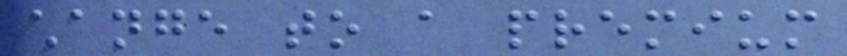change to a premium
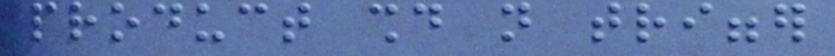product should not trigger
